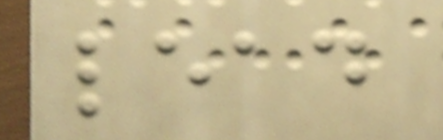lead
